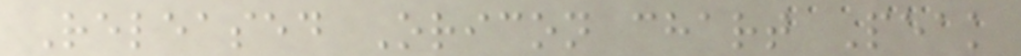Released Oricon chart Peak
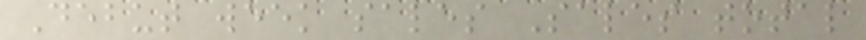Debut week sales Sales total
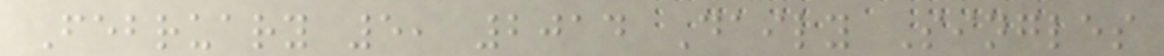February 5, 2014 Daily Singles
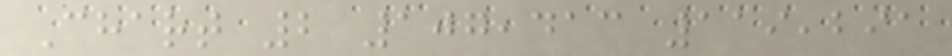Chart 2 107,413 119,291
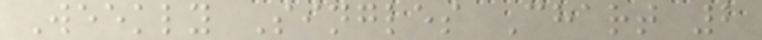Weekly Singles Chart 2
